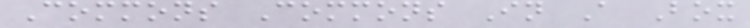Commons Commons In A Box
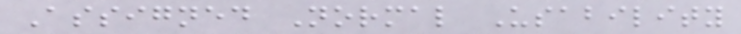Assigned Normal Usability
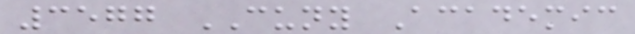3577 CUNY Academic
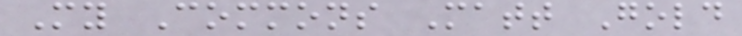My Commons Matt Gold
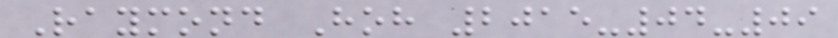Raymond Hoh 2015-04-09
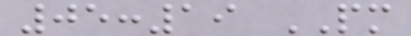05:19 PM
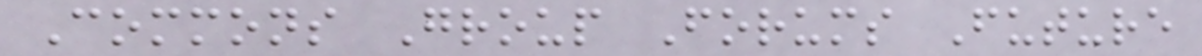Commons Group Forums Future
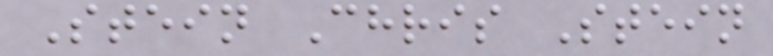Stein Chris Stein
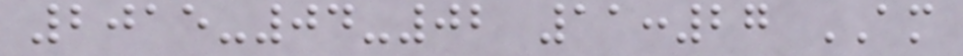2015-04-02 11:27 AM
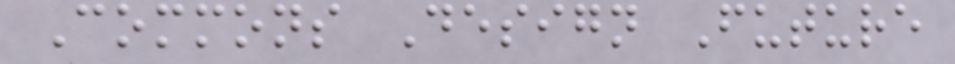Commons Design Future
